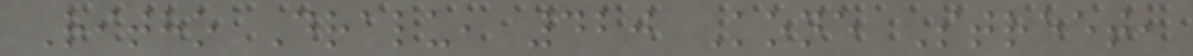Ritho Dralu, 420 Kone Street,
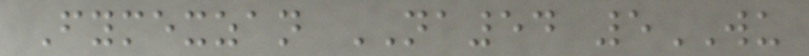Fymexzan NA54 5WU
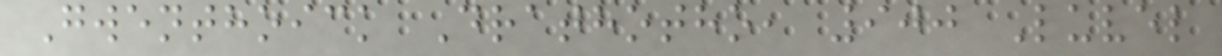Gwenthoick Drathotho, 900 Luvel
